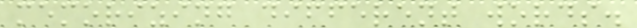memorizing different words.
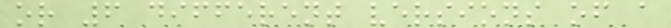or 6 different versions of a
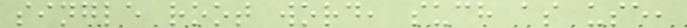single root word, such as use,
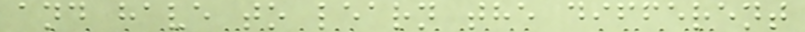and have to learn the different
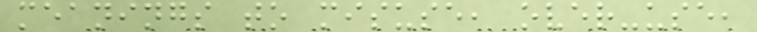meanings to misuse, over-use,
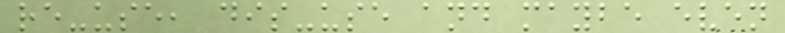re-use, dis-use and maybe even
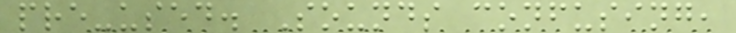pre-used. Sounds confusing,
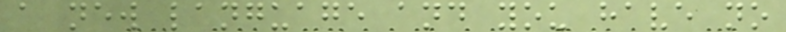a new language and you have no
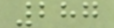287
